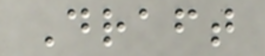Draft
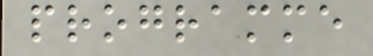programme
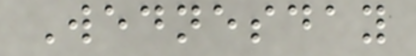Wednesday
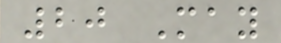20 May
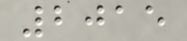2015
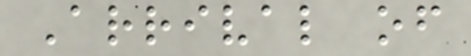Arrival of
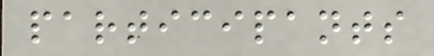participants
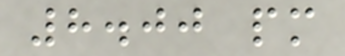8.00 pm
